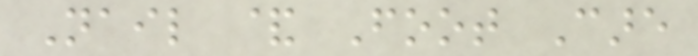Nail & Foot Care
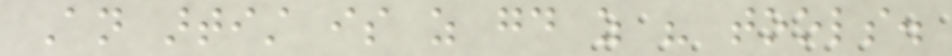An artist is as good as his tools.
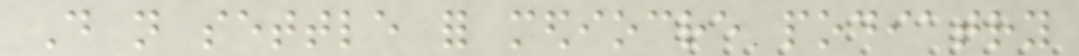Do not settle for mediocre podiatry
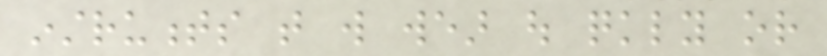instruments that will wear out quickly or
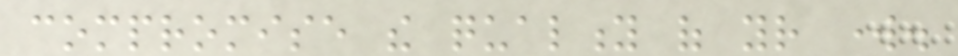compromise the quality of your work.
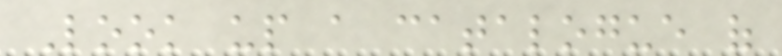Look up a catalogue of
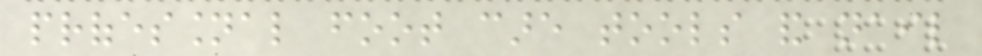professional foot care tools and nail
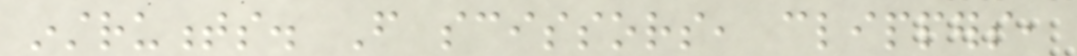instruments. From scissors, clippers,
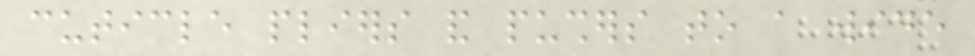cuticle pliers and pushers to a wide
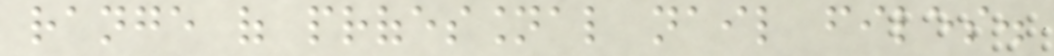range of professional nail files.
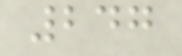247
